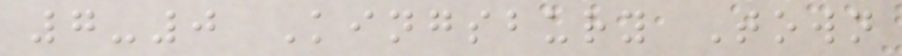7-0 Kingsbury Town
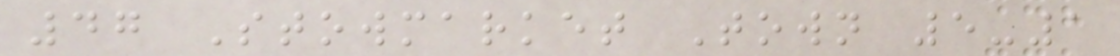47 Stowmarket Town 5-1
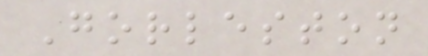Gorleston
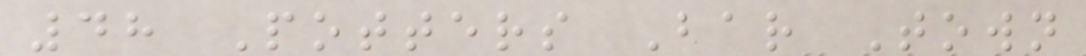48 Potters Bar Town
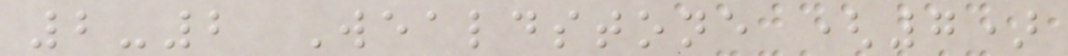2-2 Wealdstone (7)
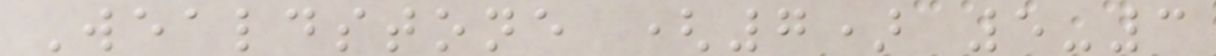Wealdstone (7) 5-3
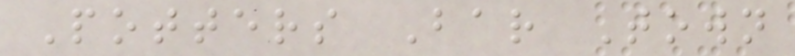Potters Bar Town
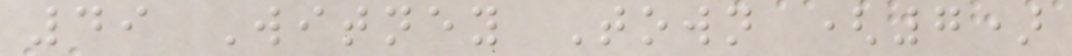49 Witney Town (7)
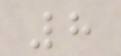8
